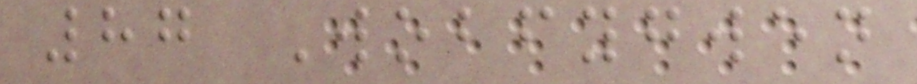87 Wobfygwen
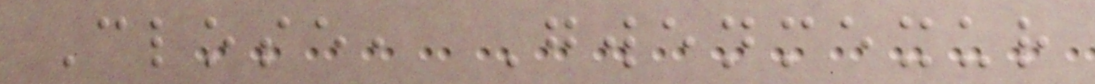Close, Gwenmexur
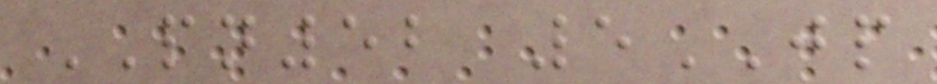PN52 5JP
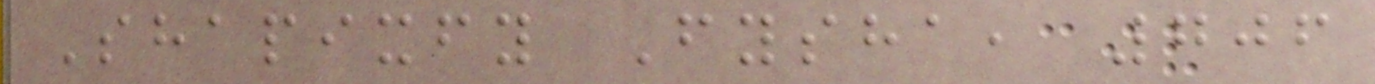Shapixfy Fysha, 706
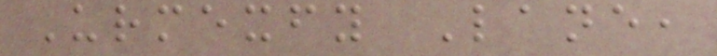Urmexfy Lane,
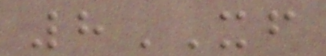8XF
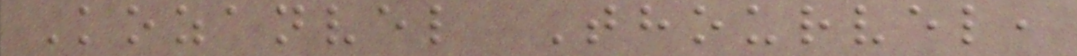Kozanvel Thourvel,
